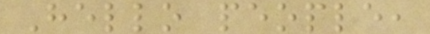Hello people,
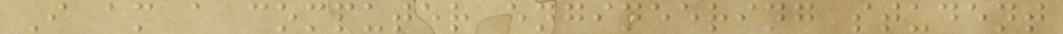I am a computer engineering student
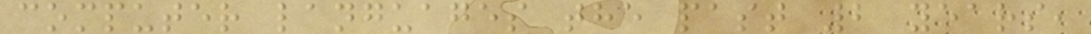computer languages the past 2 years,
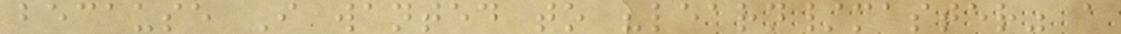because I wanted to "learn/master" a
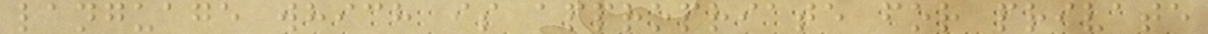language which is appropriate for private
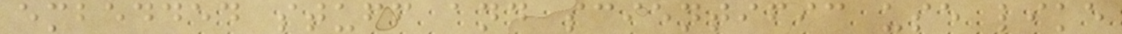embedded stuff and scientific use like
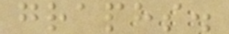graphs.
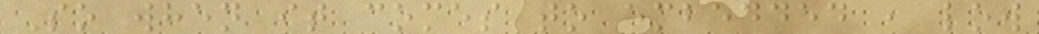So when it comes to embedded , low
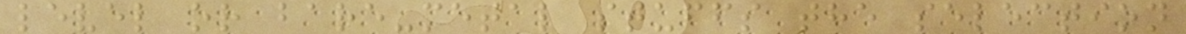level or bare-metal stuffs the selection
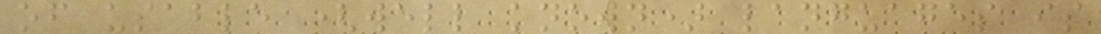of usable (well known) languages is
